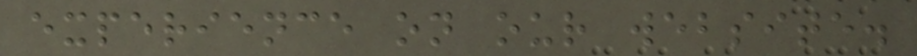experience on our website.
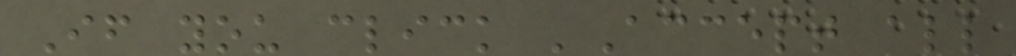If you click 'Accept all
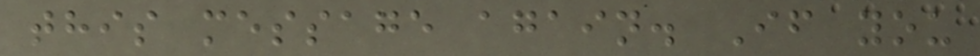this message again. If you
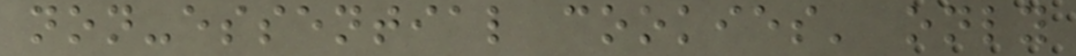non-essential cookies' only
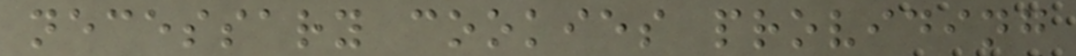necessary cookies providing
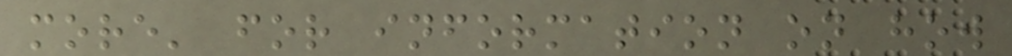more' for information on how
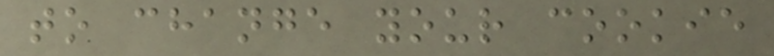to change your cookie
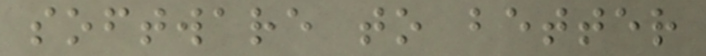software to better
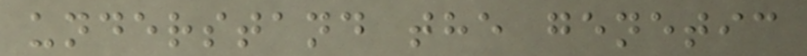understand the genetic
